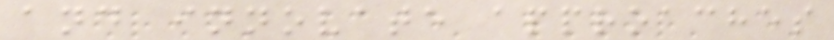and innovate approaches
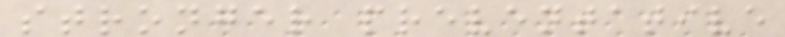stronger preventative
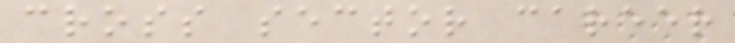cross sector career
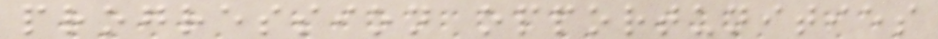progression opportunities
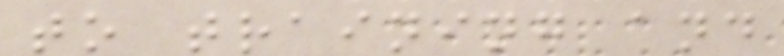to training and
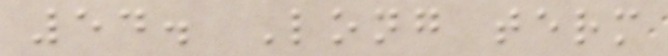54. Long term
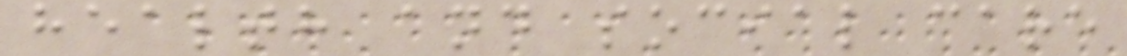health and social care
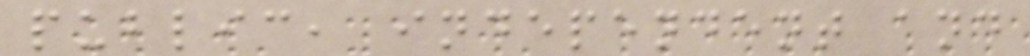public, independent and
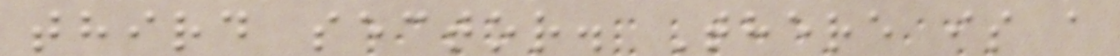third sector. There is a
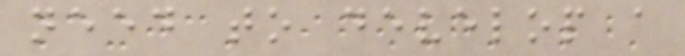need to develop a
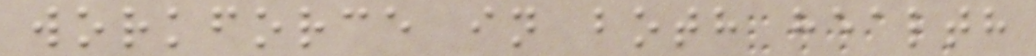workforce in both health
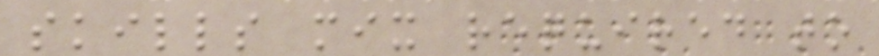skills mix required to
